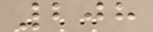208
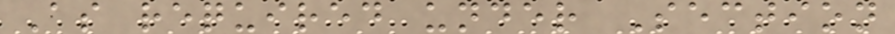As required under Section
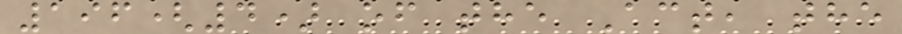196(4) of the Act, the
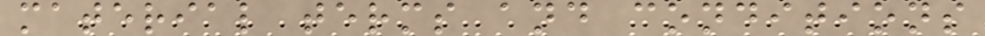material terms and conditions
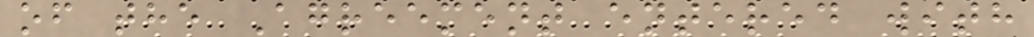of the Agreement entered with
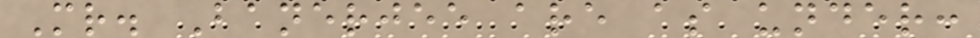Mr. Banerjee are as under:
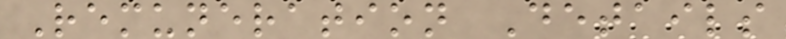Remuneration Details
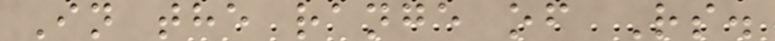In the range of Rs.
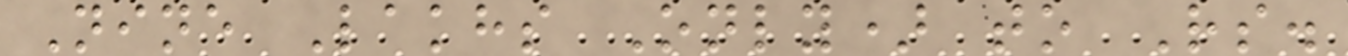Nine Lakhs Only) to Rs.
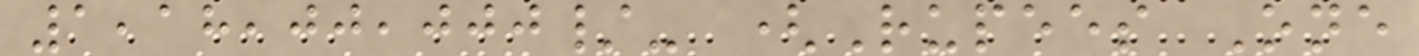1,18,00,000/- (Rupees One
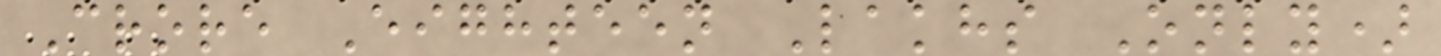Crore Eighteen Lakhs Only)
